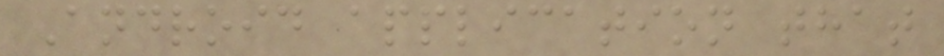Android application that
